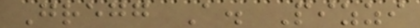Gregg A. Pizzi
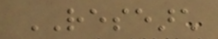RESEARCH
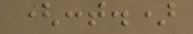(cont.)
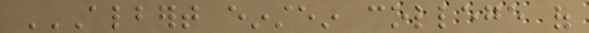ALBERT EINSTEIN COLLEGE OF
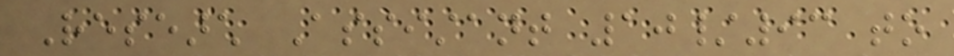Research Assistant 10/93 to
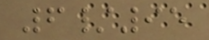6/95
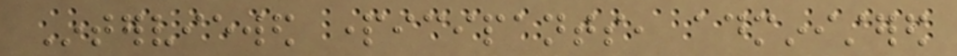Interviewed participants, administered
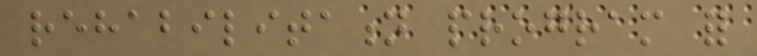rehabilitation program for
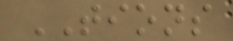TIONS
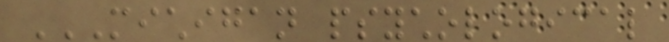MICHIGAN PSYCHOLOGICAL
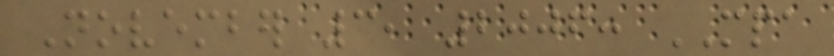November 3, 2006: MPA
